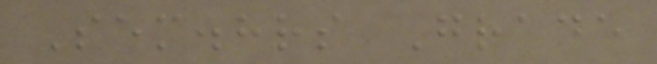Sem.hrs Grade
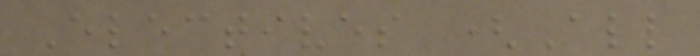Electives (All
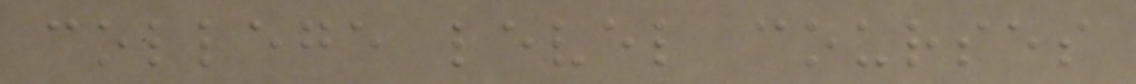college level courses
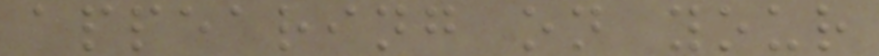appearing on your
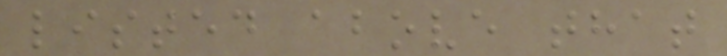listed above that
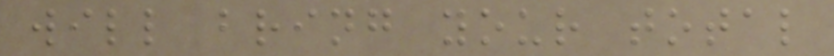will bring your total
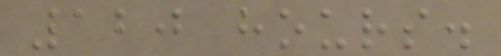120 hours.
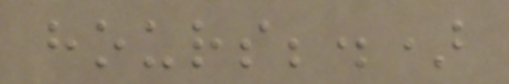hours;.)
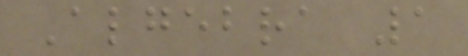Algebra 1
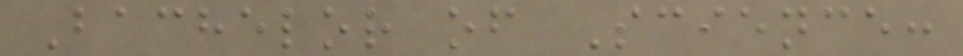Bachelor of Science:
